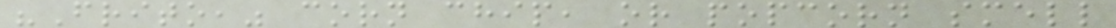"Frito," corn chip, or popcorn smell
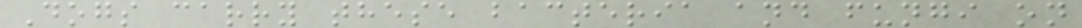Dogs carry these bacteria and fungi on
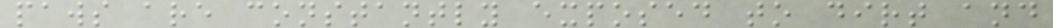paws are constantly exposed to dirt and
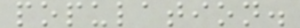population.
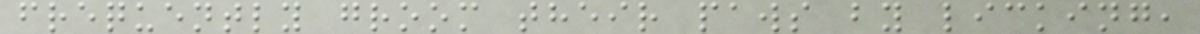frequently groom their paws by licking,
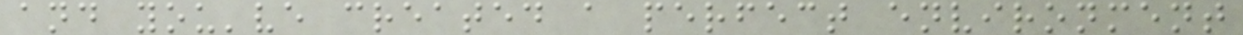and you've created a perfect environment
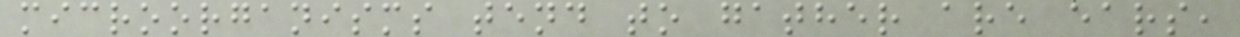microorganisms tend to gather are ears,
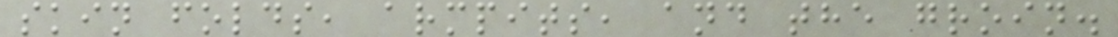skin folds, armpits, and the groin.
